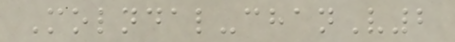Molndal-chanV2
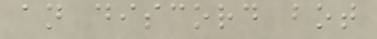an discord bot
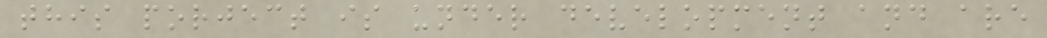this porject is under development and are
